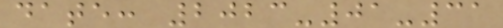date: 2023-01-31
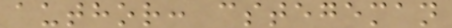author: cstegeman
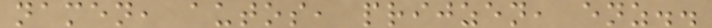namen, autos, prijzen, enz..
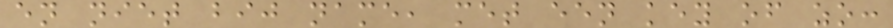en niet bij name, met een key of zo:
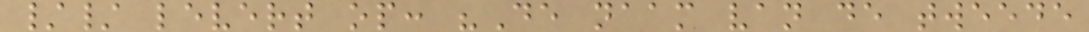// levert op: "De naam van de tweede
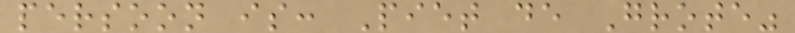persoon is: Piet de Grote"
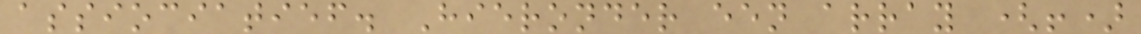assiociatief. Hieronder een array (!)
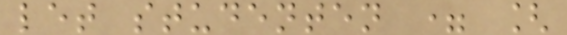let studenten = [
